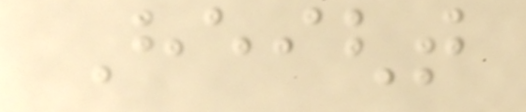Height
